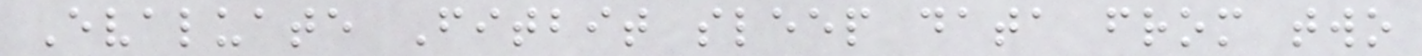Evaluate Fitbit sleep data from two
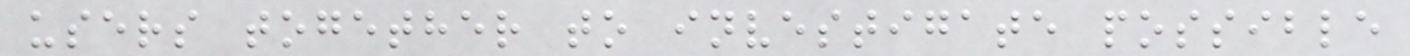users together to investigate possible
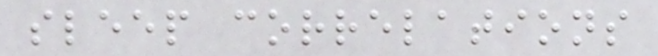sleep correlations
